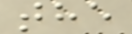the
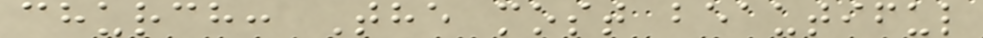church: The most beautiful
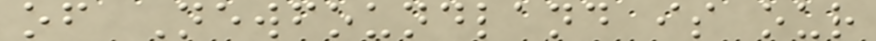of Newfoundland is our
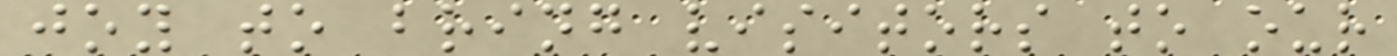joy to bring visitors to our
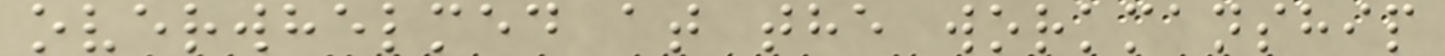overwhelmed at the workmanship
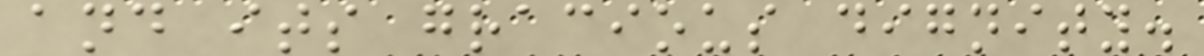and its gracious dignity.
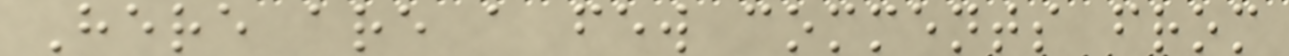Here are a few comments from
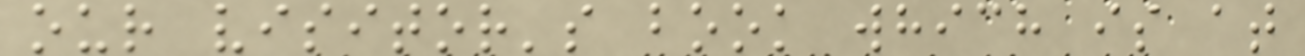our visitor's book which is at
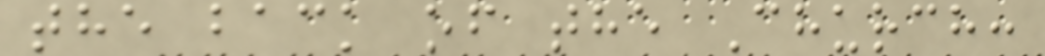the back of the Church:
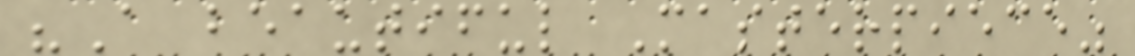"A beautiful Masterpiece"
